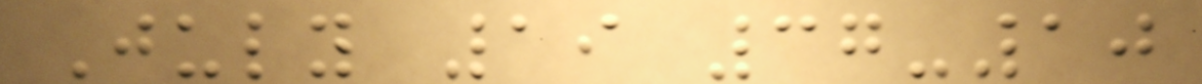July 19 37-10
